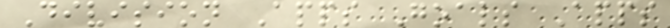Division Apps Goals Apps
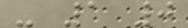- 1 0
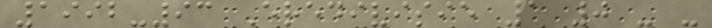1992-93 Eredivisie 1 0 - -
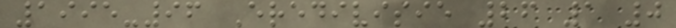1995-96 Eredivisie 26 1 0
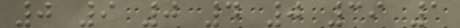0 9 0 4 0 39 1
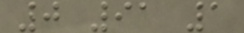0 91 1
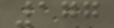177
